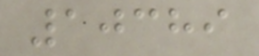10389
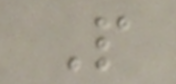P
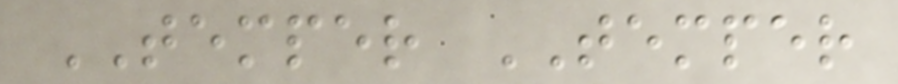TEMPER TEMPER
